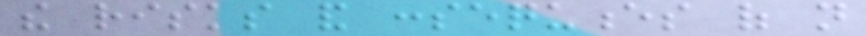the risks and consequences of not
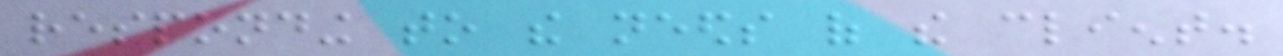responding to the needs of the client.
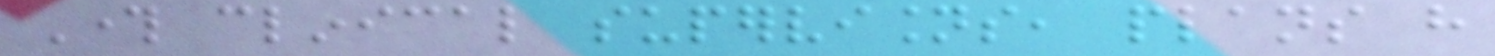Through clinical supervisions, plans have
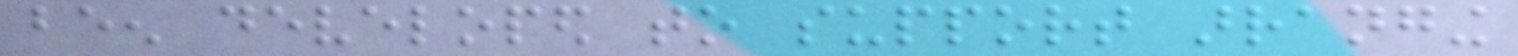been developed to support arranging
